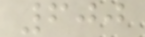600
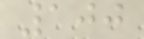100
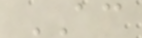AC
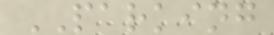PARKING
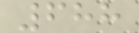688
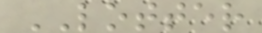LOTTER
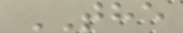THE
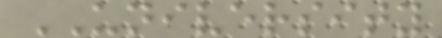UNIVERSITY
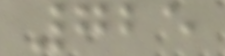725
